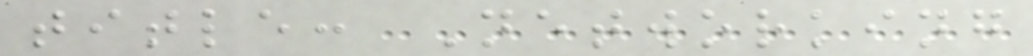title: Networking
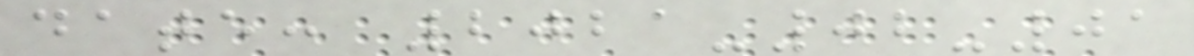date: 2021-02-01
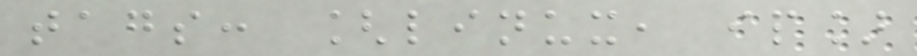tags: [linux, ip]
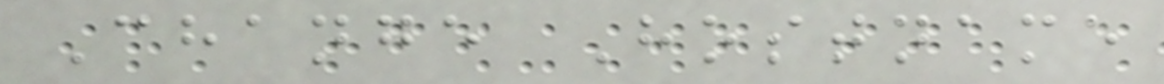Change Hostname
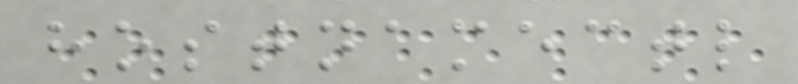hostnamectl
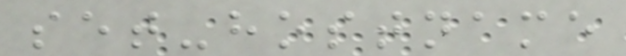set-hostname
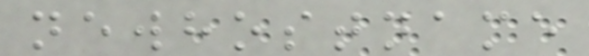newhostname
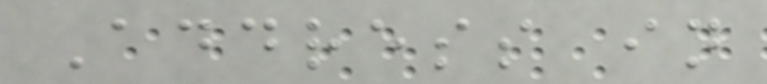Address in
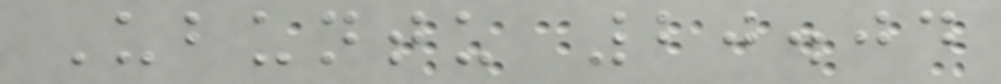Ubuntu 20.04
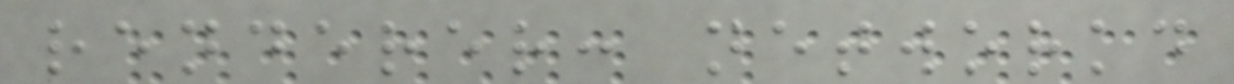renderer: networkd
